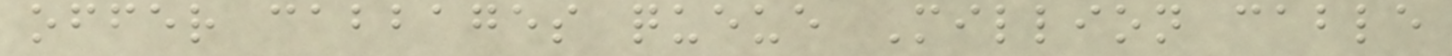offer cabbages queue Million cable
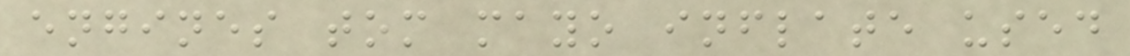engines tom mayo inflate used
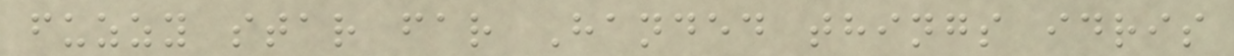fuzzy star far Handed things idris
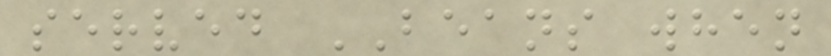served BEANS when
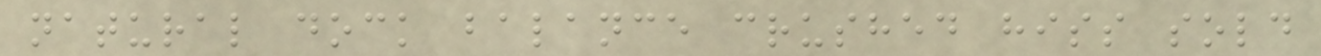natural dock balance crushed hiss sold
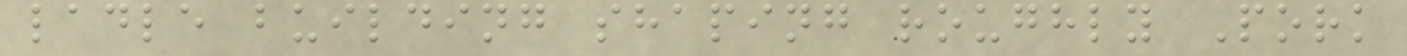ladle building shaping roughly Pork
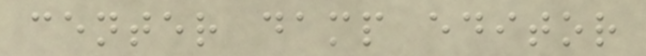center damp editor
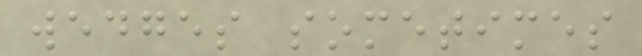wedges sometimes
